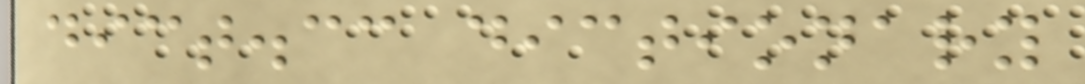dict.cc dictionary
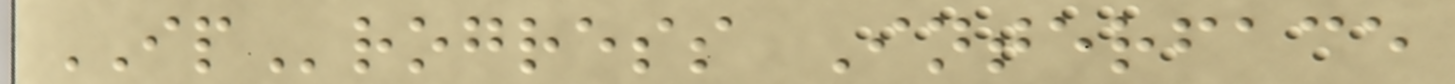IProgress Interface
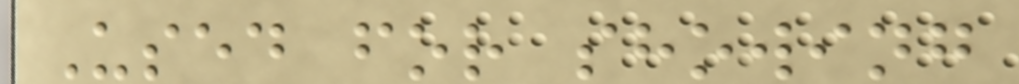Used for showing
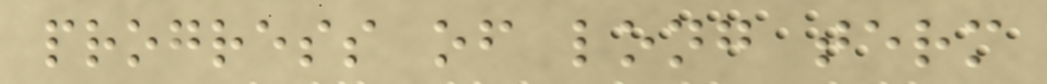progress of long term
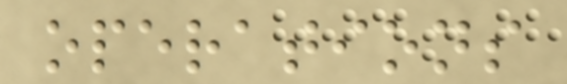operations
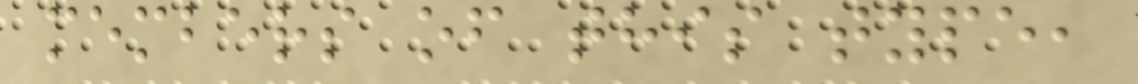members of this type,
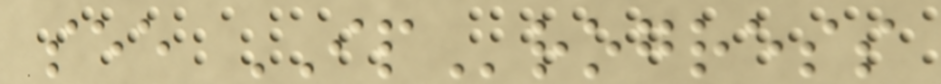see IProgress
